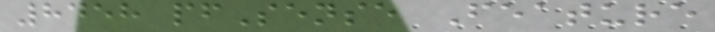8458 pfSense Feature
